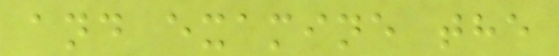and examine the
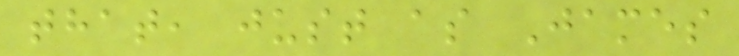that, just as James
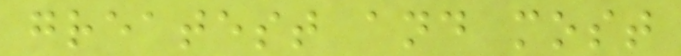greatest and most
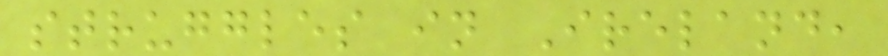struggles in Ireland,
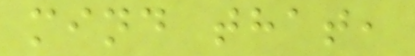mind that,
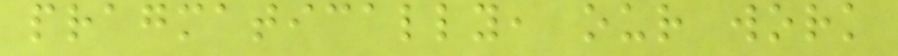pragmatically, our work
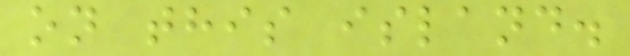on this island.
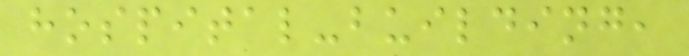hospital-building,
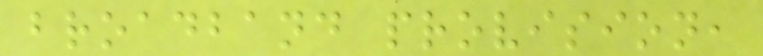broadband provision,
